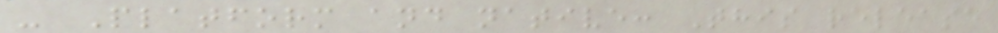- Platform and native: This release
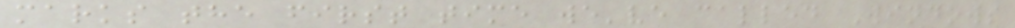marks the first time we've called Windows
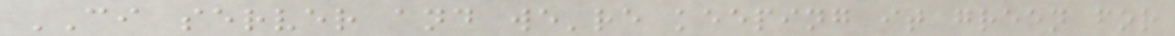CI server and we're keeping it green for
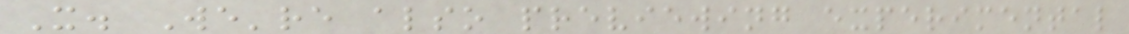X. We're also previewing experimental
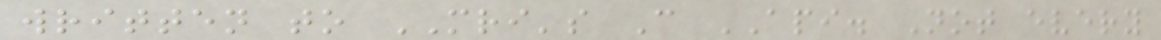written to MRI's C API. Not every
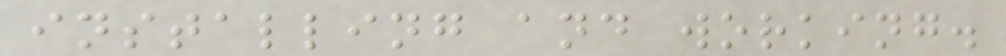installing and working.
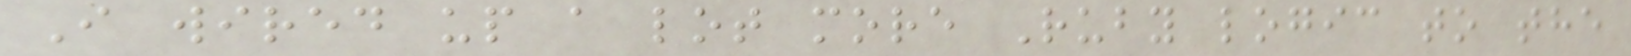I wired up a lot more Ruby logic to the
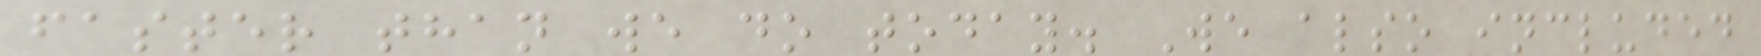faster than we do today. We also included
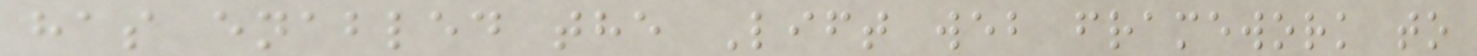has enabled the Lift web framework to
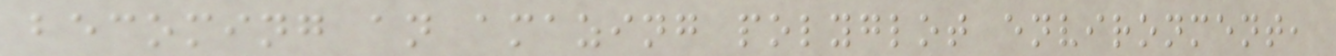becoming an amazing polyglot environment,
